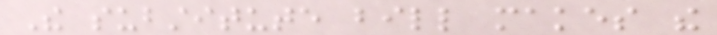The substitute bill makes the
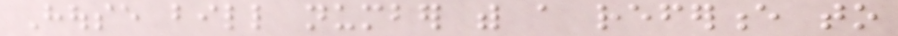House bill number with a reference to
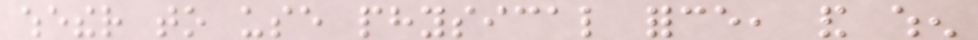whether to use physical force, and when
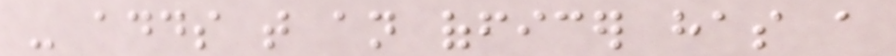- adds that an officer has a
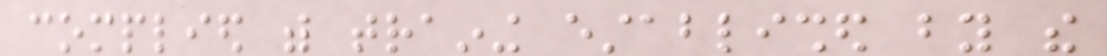complied with training established by the
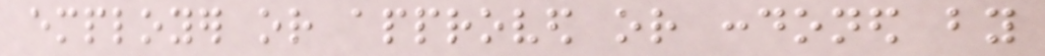employer or approved or condoned by
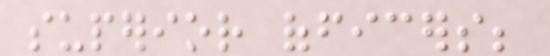superior officers;
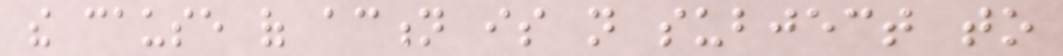the cause of action is not subject to
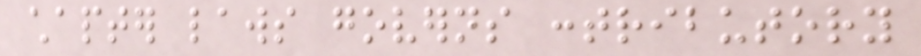chapter laws governs contributory
